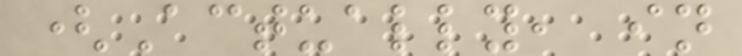(Actually, in
